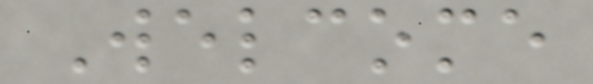Welcome
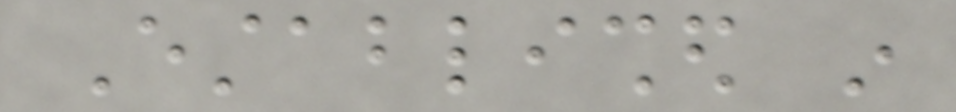Established in
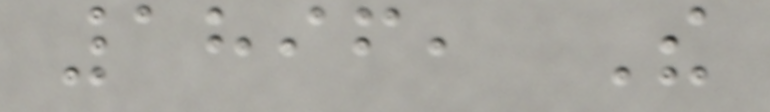1896, The
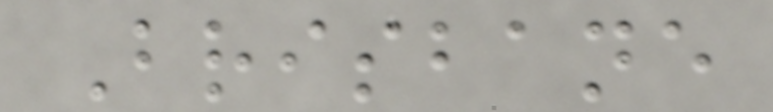Brisbane
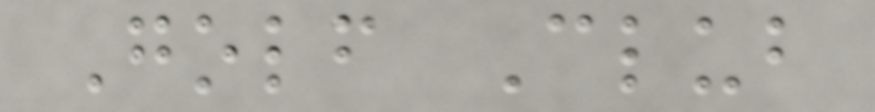Golf Club
